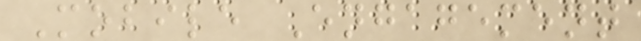Mobile Engagement
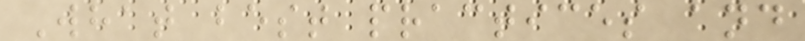What best practices and
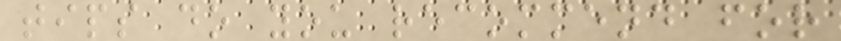tips do you recommend for
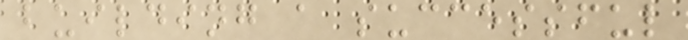building a successful
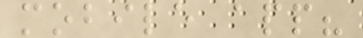mobile app?
